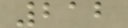212
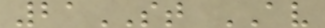21ST AV
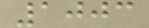1003
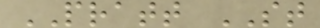PRATT ST
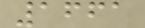1661
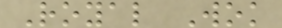Royal Wok
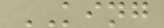KING
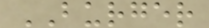BURGER
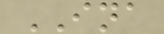INA
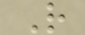R
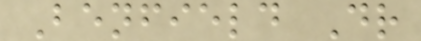Benfield Dr
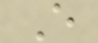E
